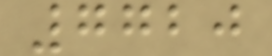7720
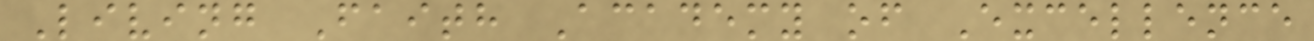Living Faith Academy of Excellence
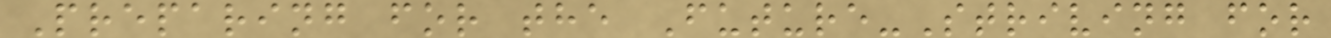Preparing for the Future-Striving for
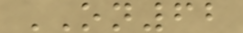ON62
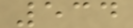534
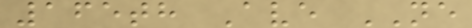165th Ave NE
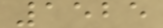1525
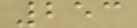253
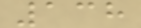138
